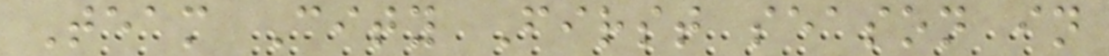Team City First season in
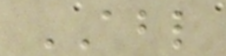ABL
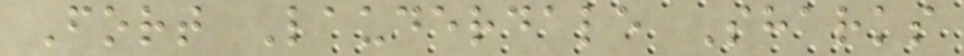Fort Lauderdale Sharks
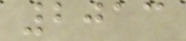2013
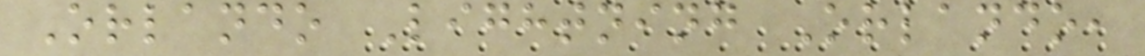Orlando Lightning Orlando,
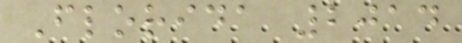Florida 2014
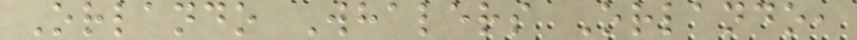Orlando Whalers Orlando,
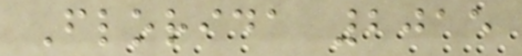Florida 2015
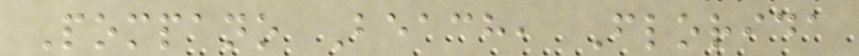Pompano Beach, Florida
